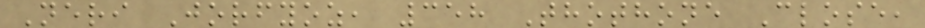Neri Jorfyoz, 358 Thothone Close,
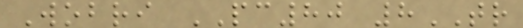Wobri PC80 8TR
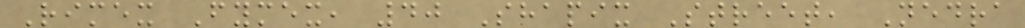Rimex Fymex, 40 Shapix Street, Nedra
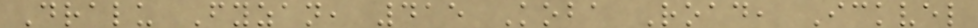Dralu Fyzan, 415 Koba Road, Ickvel
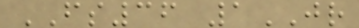FS36 1JR
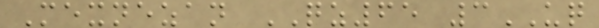Mexnezan QZ65 3UQ
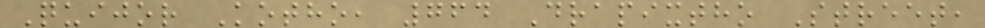Quijor Kotho, 764 Drapixtho Street,
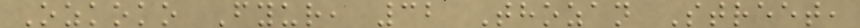Ozkoko Fyur, 32 Thozan Street,
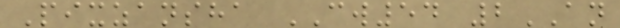Pixzansha CW54 2AN
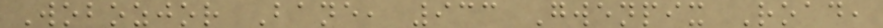Wobozjor Bane, 933 Gwenpix Road,
